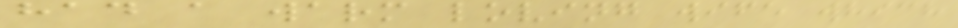had a warm loving wife which
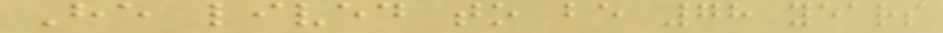He lived to be 78 years
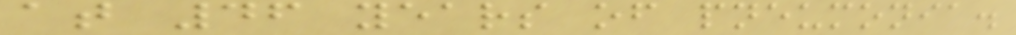at 46 years of pneumonia.
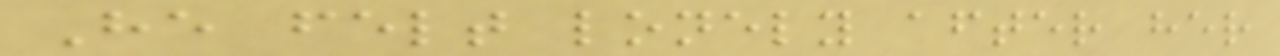He felt lonely after her
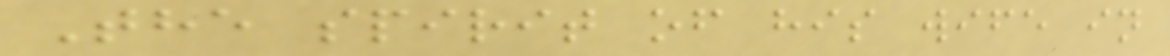The spirit of his wife in
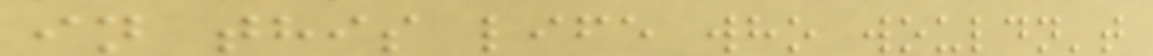in this life who wouldn't
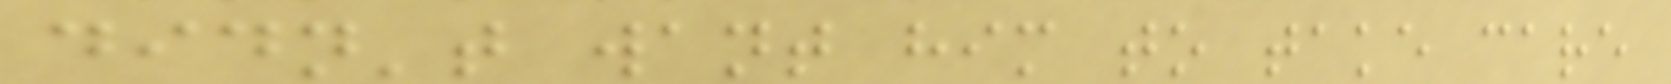didn't want him to take care
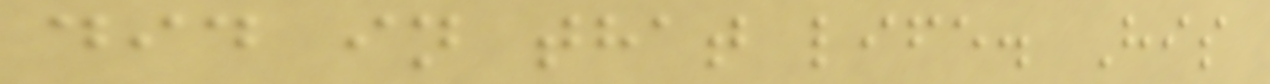did in that life. His
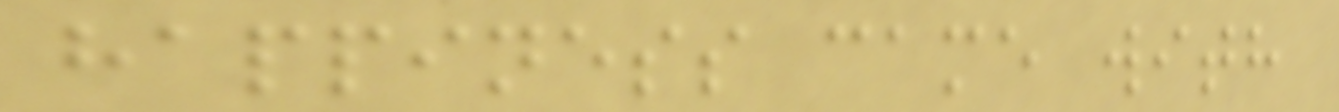happiness came with
